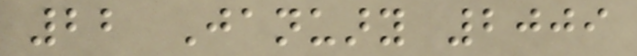22 January 2009
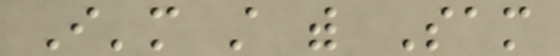I'm still with Sam
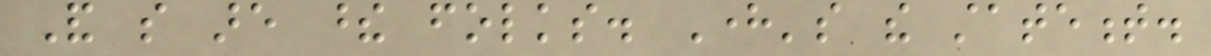And so are these folks. Here's the statement.
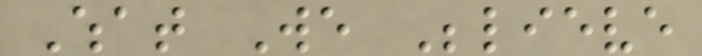What We Believe
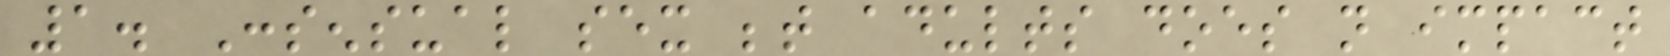1. Consensual sex between adults does not impact
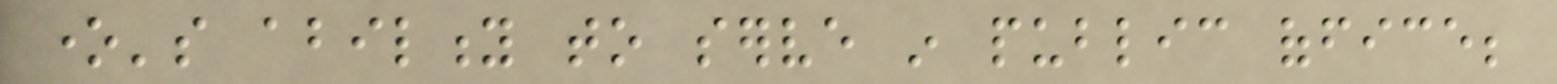one's ability to serve in public office;
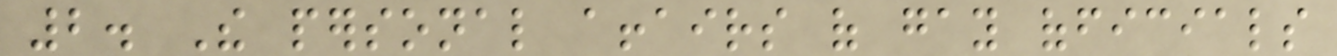2. The personal affairs of gay officials
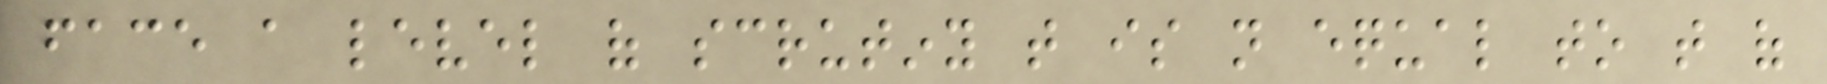face a level of scrutiny that is not equal to that of
